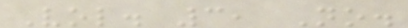Vol. 3, No.
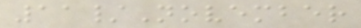11/November
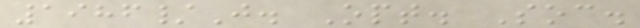1986/J. Opt. Soc.
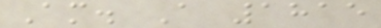Am. A 1815
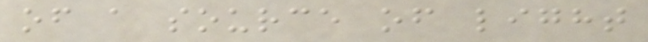of a source of light
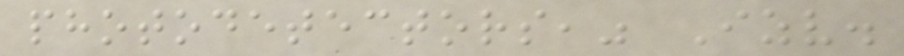photodetectors," Izv.
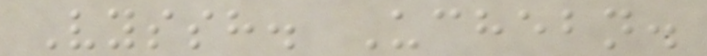Vyssh. Uchebn.
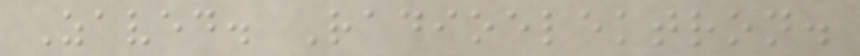Zaved. Radioelektron.
